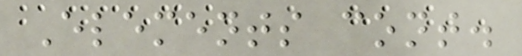Elements cont.
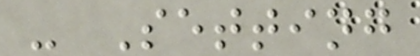- Setting
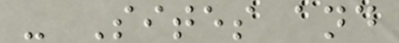- Sites and
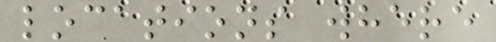locations where
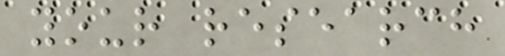your research
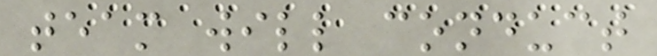team will conduct
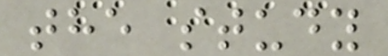the study
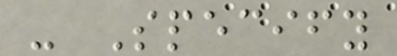- Specify
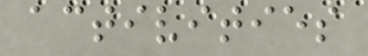activities
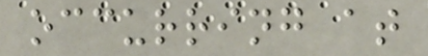occurring at
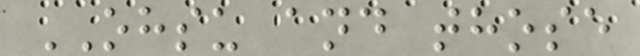OHSU and those
